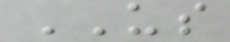US
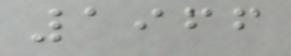1966
